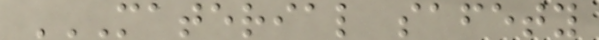MATERIAL SAFETY
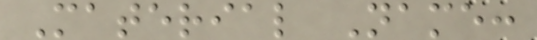Material Name:
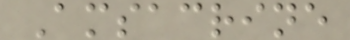Amsacrine
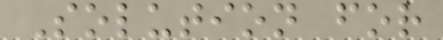Solution for
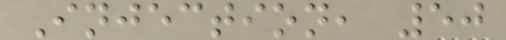Injection, 50
